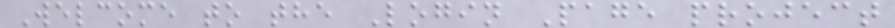Welcome to the Login Page project
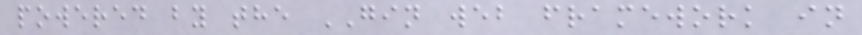powered by the GIN web framework in
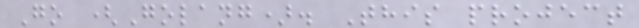Go (Golang). This project
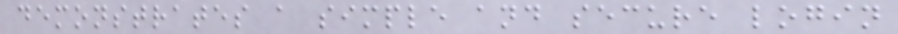demonstrates a simple and secure login
